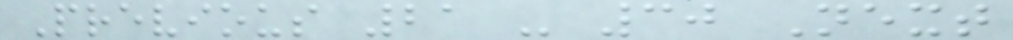Previous 21 - 30 Next
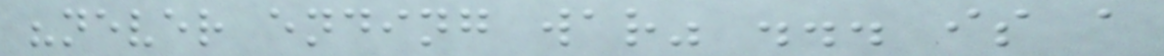"never ending war" ... is a
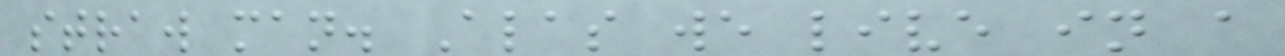straw man. Alas we live in a
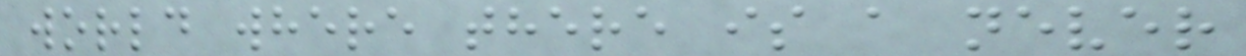world where there is a never
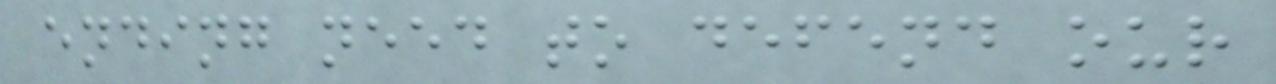ending need to defend our
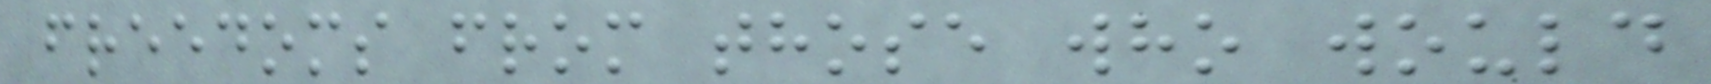freedoms from those who would
